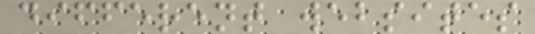different websites
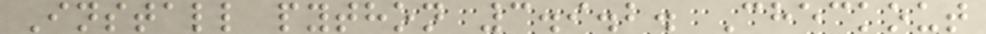Install python 3.9.2. Checkout
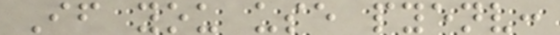If you use pyenv:
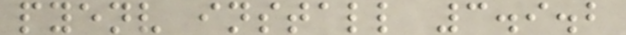pyenv install 3.9.2
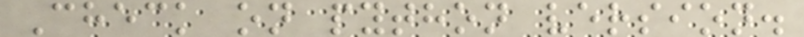Check on python version.
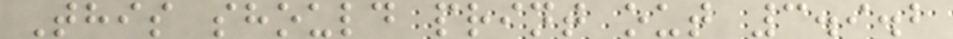This should print out 3.9.2
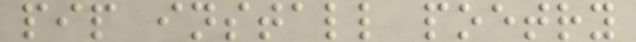pip install poetry
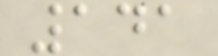141
